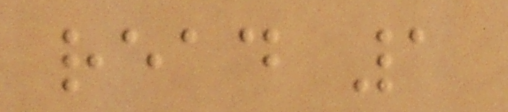read 1
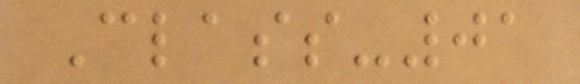Class-01
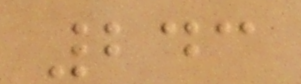243
